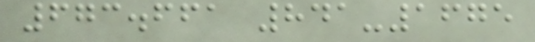673.661 841-1675
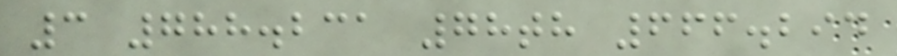3 788.231 78th 666.294
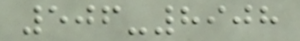506-8908
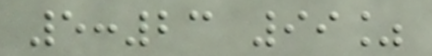5:23 99%
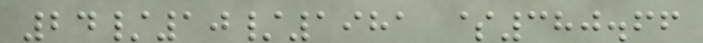24/10/1981 $380.66
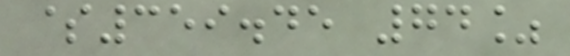$359.45 74%
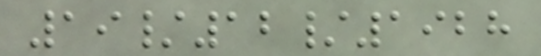19/12/1928
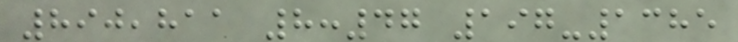890,811 8:47 197-1385
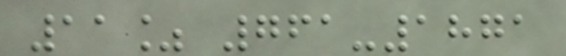11% 761-1871
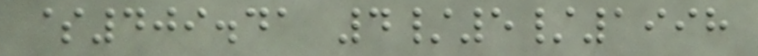$409.41 4/5/1998
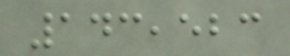143,523
